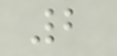2
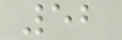52
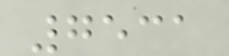7531
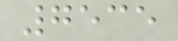7535
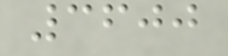3600
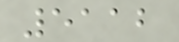5112
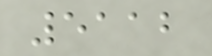5112
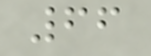66
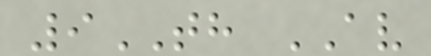9TH AV
